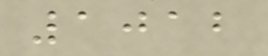1012
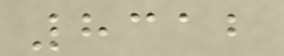8312
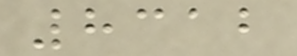8312
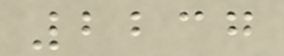2237
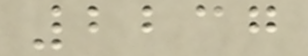2237
